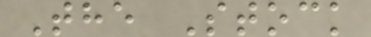The Stock
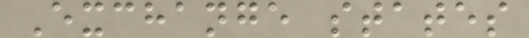Exchange states
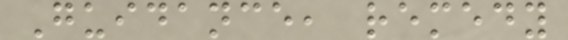Guidance, remedy
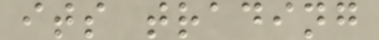its trading
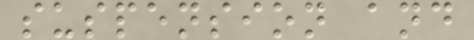suspension and
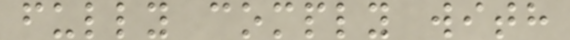fully comply with
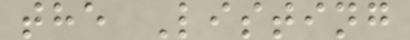the Listing
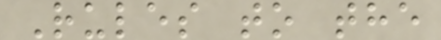Rules to the
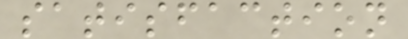satisfaction
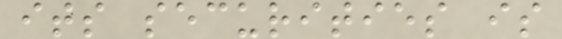its securities is
